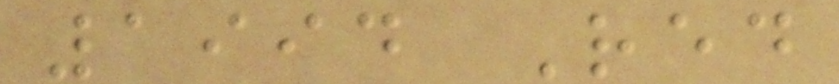1994 Red
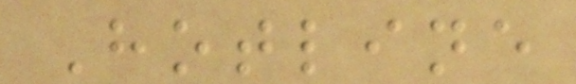Hotline
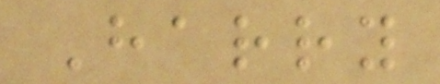Harry
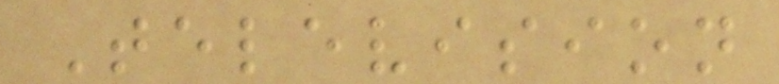Television
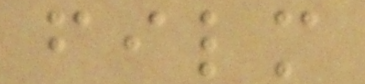film
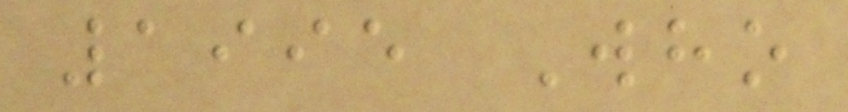1995 Who
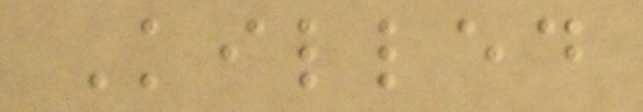Killed
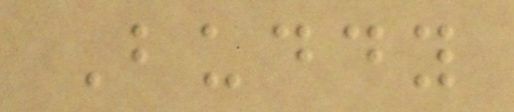Buddy
